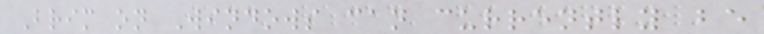Brim on Windows can currently be
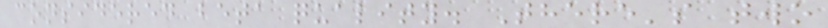considered beta quality. There's two
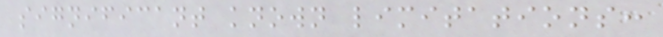significant known limitations:
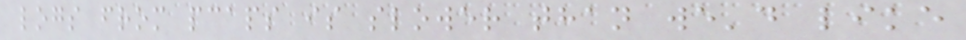logs from pcaps is slower than we'd like
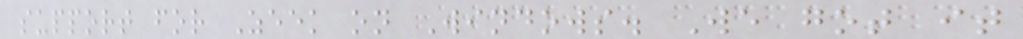support for Zeek on Windows. We got it
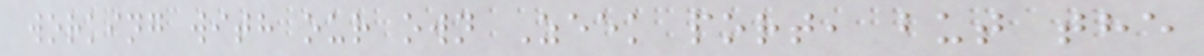working with our own Zeek port, but the
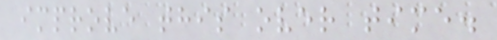improve this over time.
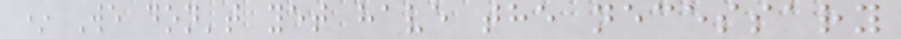* We don't yet have the necessary
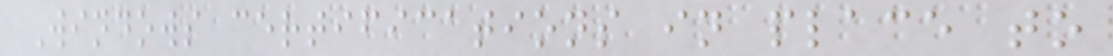Windows certifications in place to
